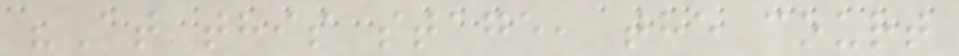"At this stage, the court
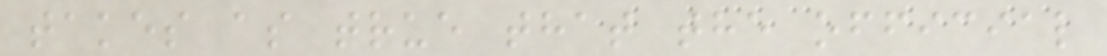takes as true that the official
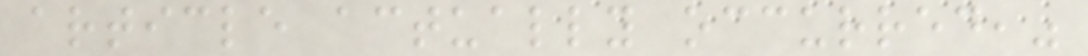article actually occurred,"
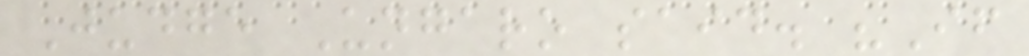Judge Ungaro said. "If
